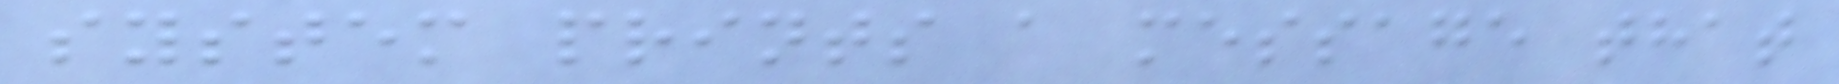system prints a message that
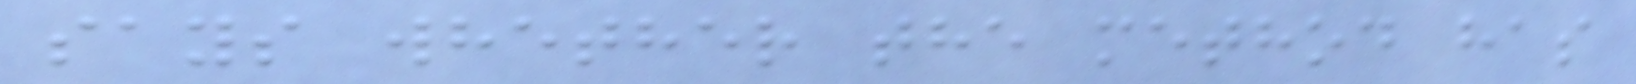says whether the method has
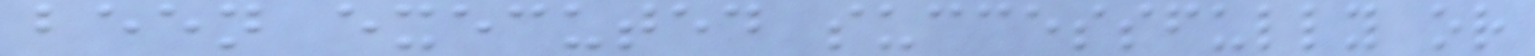been executed successfully or
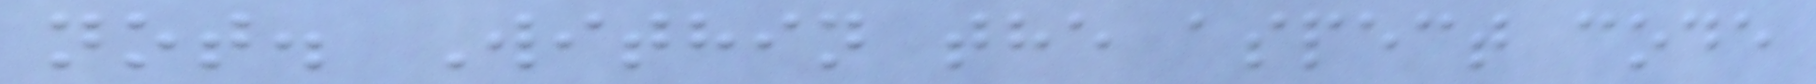not. Within the aspect code
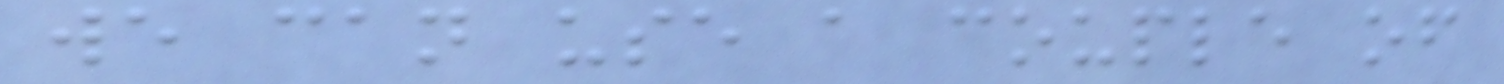we can use a couple of
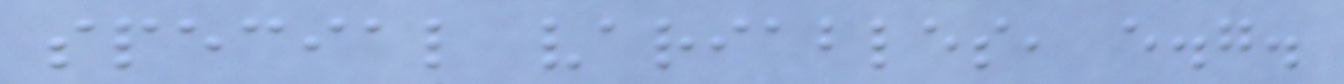special variables, e.g.
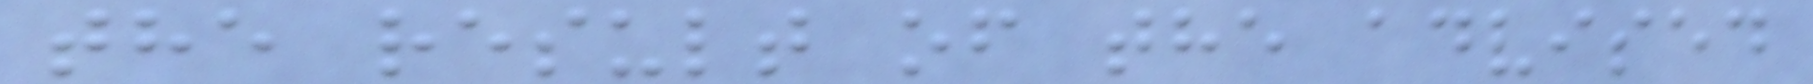the result of the advised
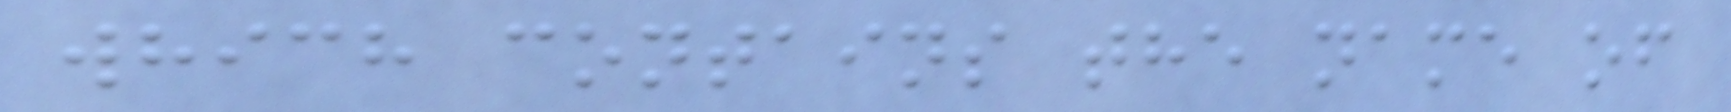which contains the name of
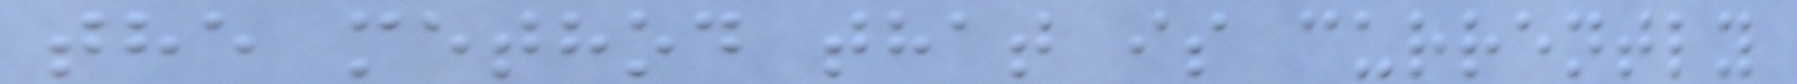the method that is currently
